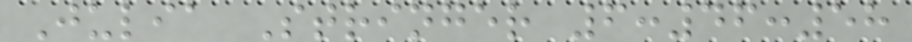Julia Stringer 6:46:58
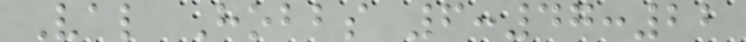Val Hobbs 6:47:22
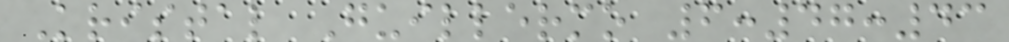Kristal Guillermo 6:47:43
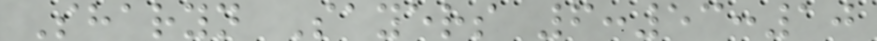Sharyn Sayers 6:53:10
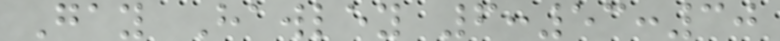Gay Hawley 6:53:30
